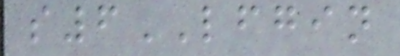s6LFGIN
